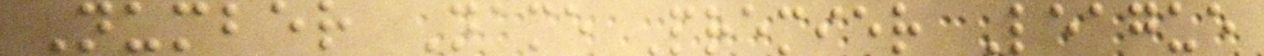Number Name Premier League
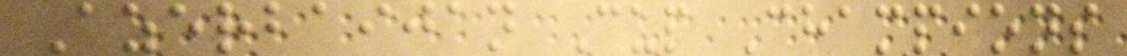Azerbaijan Cup Champions
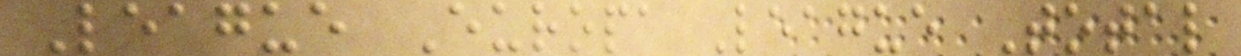League Europa League Total
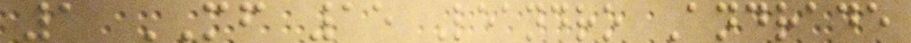1 MF 15 Leandro Andrade
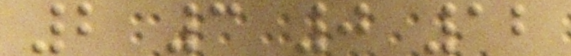2 3 0 12
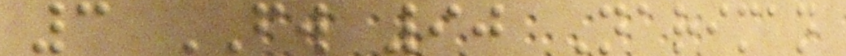3 FW 90 Nariman
